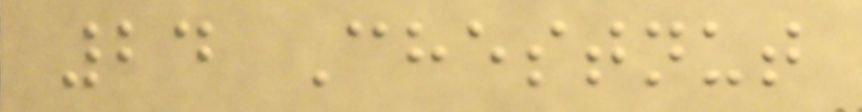24 Chestnut
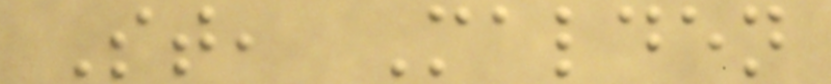St, Malden
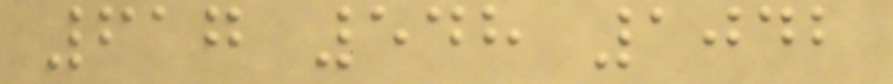617 548 1042
